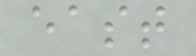east
